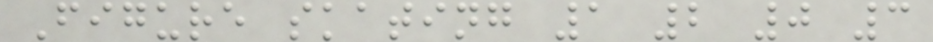Figure skating 1 2 0 3
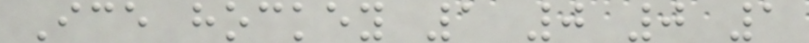Ice hockey 1 0 0 1
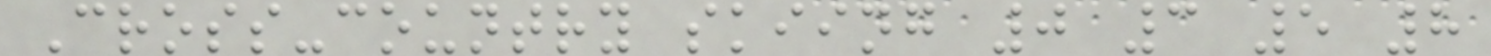Cross-country skiing 0 3 5 8
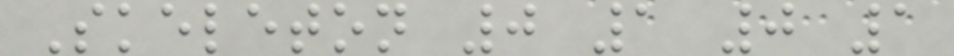Skeleton 0 1 0 1
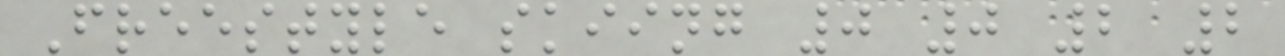Freestyle skiing 0 0 2 2
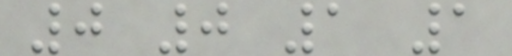0 0 1 1
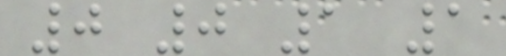0 0 1 1
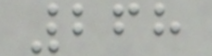268
